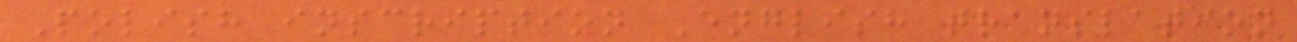Polish inscription English translation
